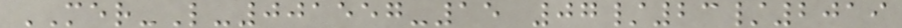MER-L-001557-15 07/23/2019
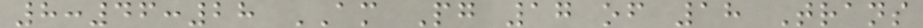8:46:28 AM Pg 17 of 18 Trans
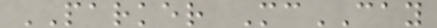PARKER McCAY
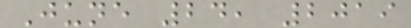June 24, 2019
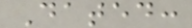Dated:
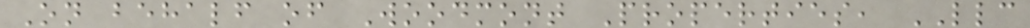On behalf of Woodmont Properties, LLC
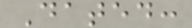Dated:
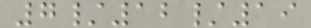7/12/19
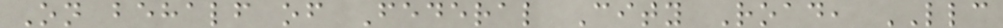On behalf of Federal City Road, LLC
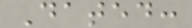Dated:
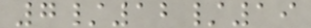7/12/19
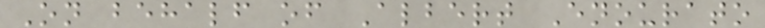On behalf of Albert Enourato
